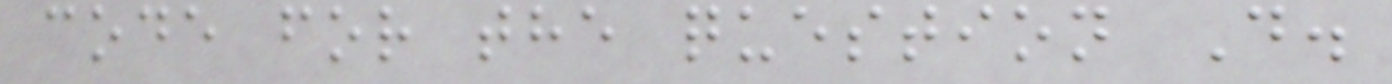code for the question D.
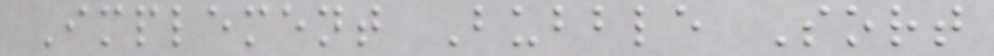Implement Bubble Sort
